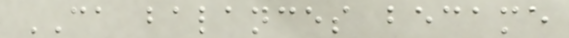CA balances became
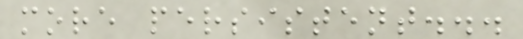more persistent...
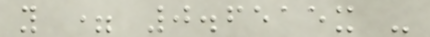y = 0.6515x -
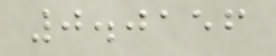0.0156
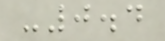-0.4
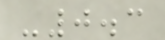-0.3
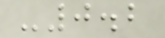-0.2
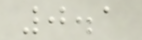0.1
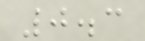0.3
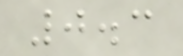0.3
